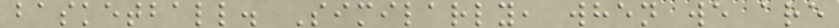basketball. Similarly, when we are
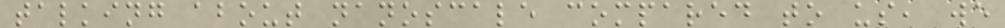talking about nanoscale compared to us, we
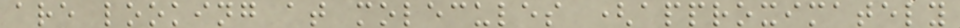are looking at molecules (approximately
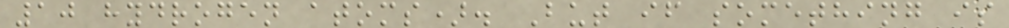10 hydrogen atoms). But if something is
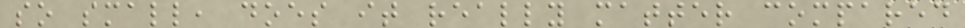so small, does it really matter compared
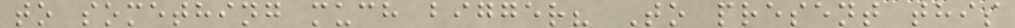to something much bigger? To present this
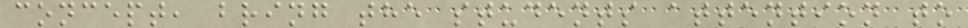concept, bring the students attention to
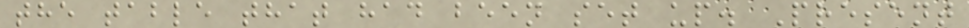the table that had been set up. Present
